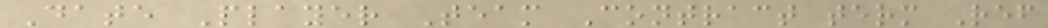Date Player Team Contract term Ref
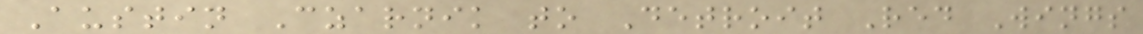Austin Czarnik to Detroit Red Wings
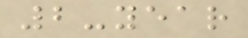2-year
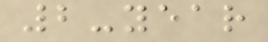2-year
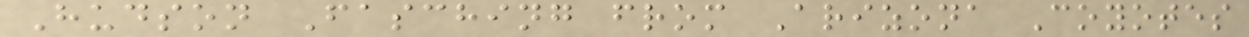Hudson Fasching from Arizona Coyotes
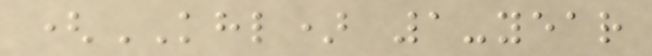(KHL) 1-year
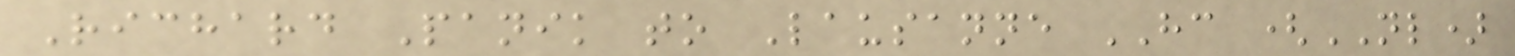Richard Panik to Lausanne HC (NL)
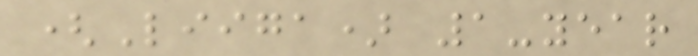(Liiga) 1-year
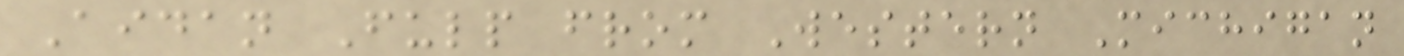Aidan Fulp from Western Michigan
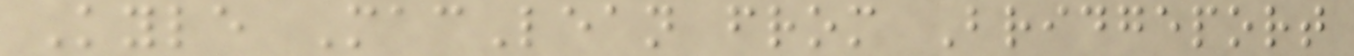Kyle MacLean from Bridgeport
